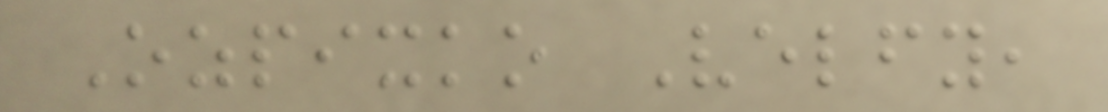Ozpixko Velfy,
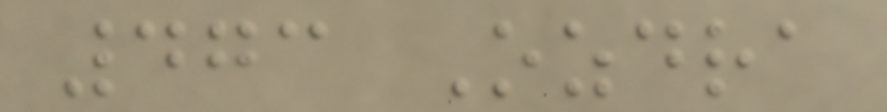473 Ozdra
